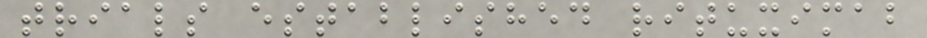trials established rituximab
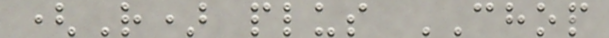(R) plus CHOP
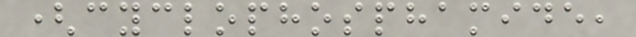(cyclophosphamide,
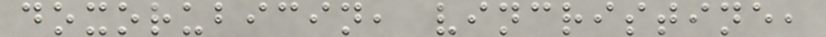doxorubicin, vincristine,
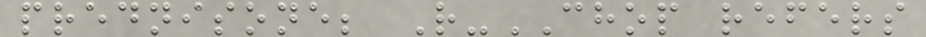prednisone; R-CHOP refers
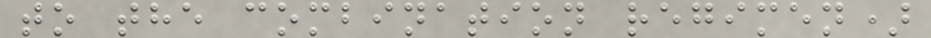to the combination regimen)
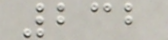232
